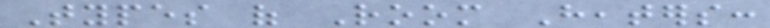Types of Room Heaters:
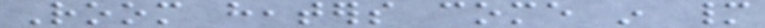Room heaters come in many
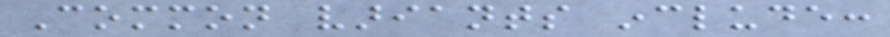Common variants include:
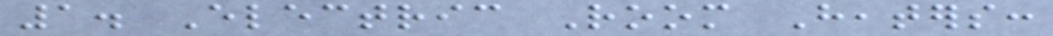1. Electric Room Heaters:
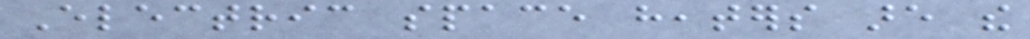Electric space heaters are the
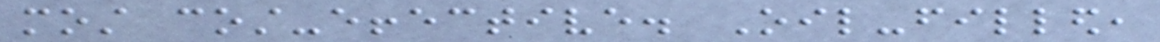most cost-effective. Oil-filled,
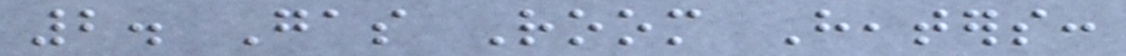2. Gas Room Heaters:
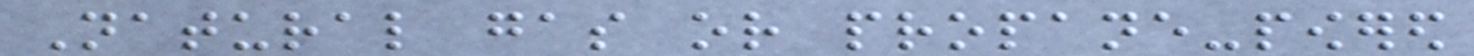Natural gas or propane-powered
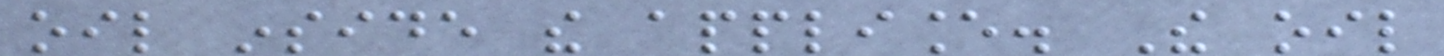oil inside the appliance. The oil
